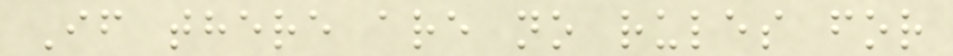If there are no rules for
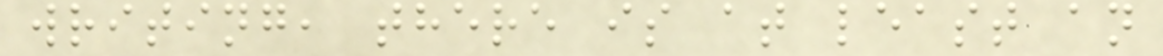writing, there is at least an
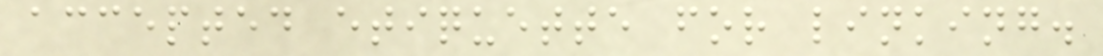accepted etiquette for linking.
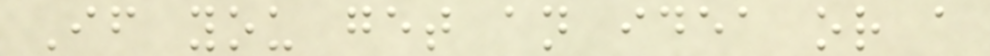If you get an idea or a
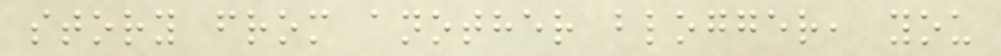story from another blogger, you
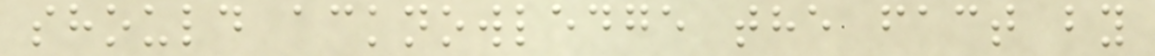should acknowledge the fact by
